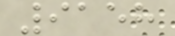9158
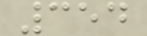354
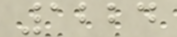1224
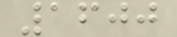1600
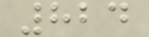824
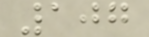107
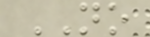NO
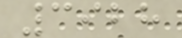3928
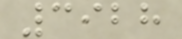3928
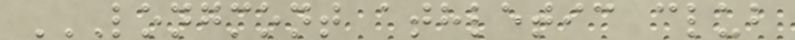LONGMONT ATHLETIC CLUB
